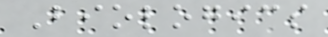Biologics
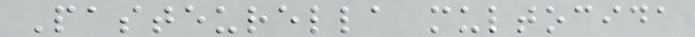Pasteurella multocida
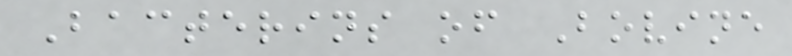Bacterins of Bovine
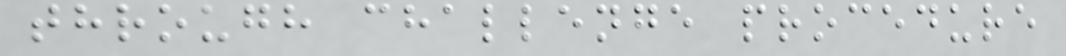through challenge procedure
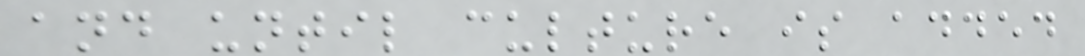and until culture is added
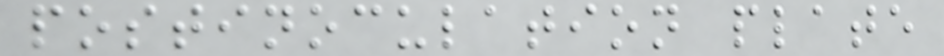postinoculation plate
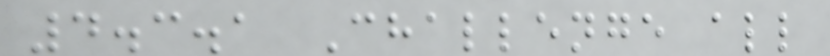4.3.1 Challenge all
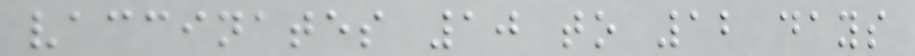vaccinates 10 to 12 days
